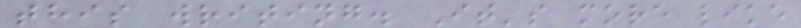this writing. It's more like
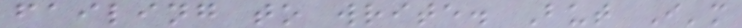failing to write. But I'm
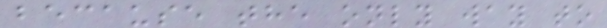because the only way to
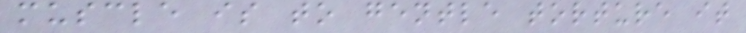muscle is to gentle torture it
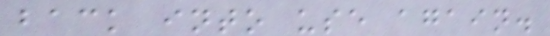back into use again.
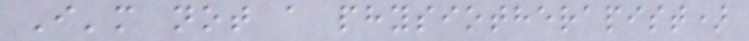I'm not a physiotherapist)
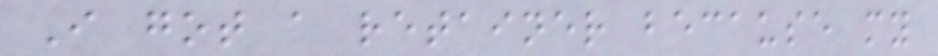I got a retainer because my
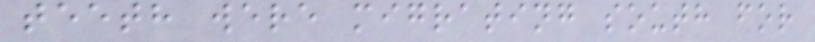teeth were migrating south for
